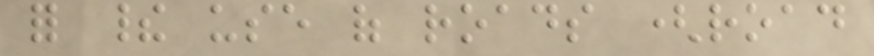for their use of roads (road
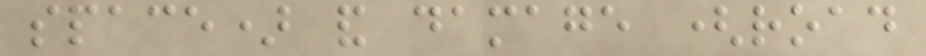space) and damage (road
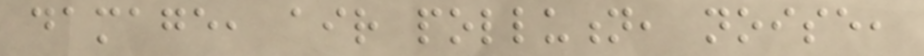damage, air pollution, noise,
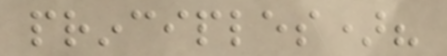principles)?
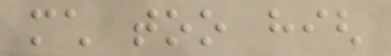much too high
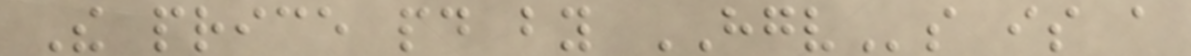The price paid by HGVs is a
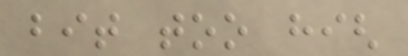bit too high
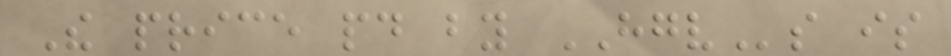The price paid by HGVs is
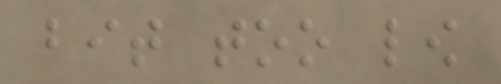bit too low
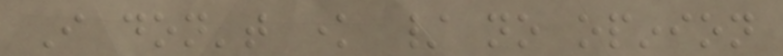I don't know / no opinion
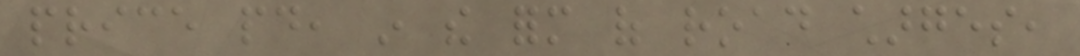price paid, in the form of road charges,
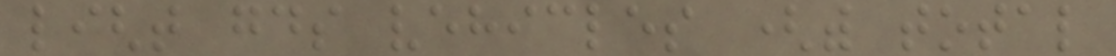light goods vehicles (with total
